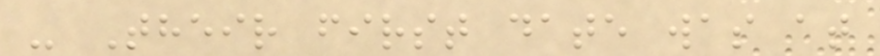- Their first date was at
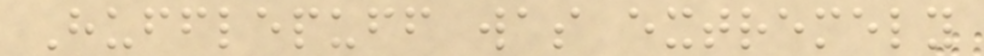Hufflepuff was extremely
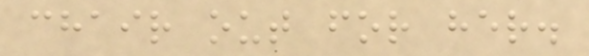chair out for her.
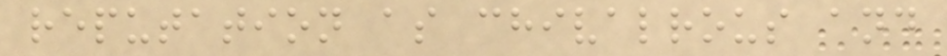reputation as chivalrous and
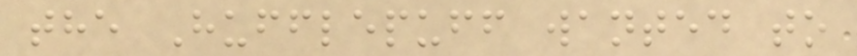the Hufflepuff wanted to
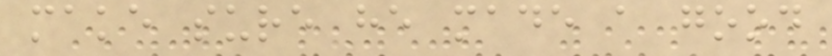make sure he made a good
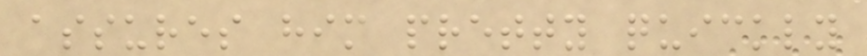assures him pretty quickly
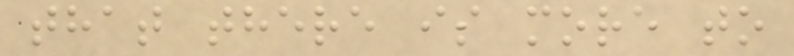that there is more to
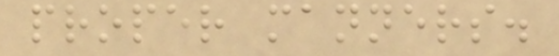proper manners.
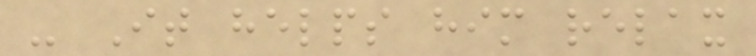- It helps him relax
